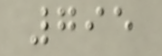795
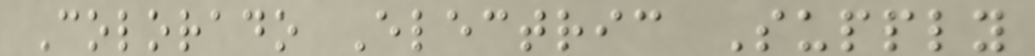Colorado Electric Supply
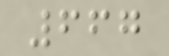667
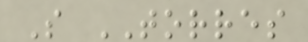S TORRES
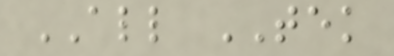ALL TEK
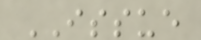ISSUE
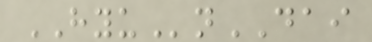HYUnDAI
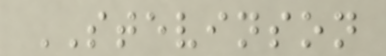STEVINSON
